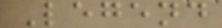Legend
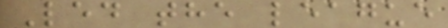Led the league
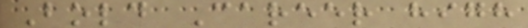Bold Career high
